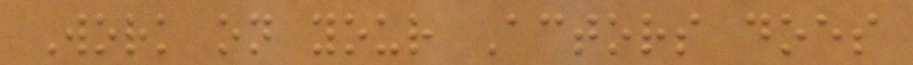Work on your Actors does
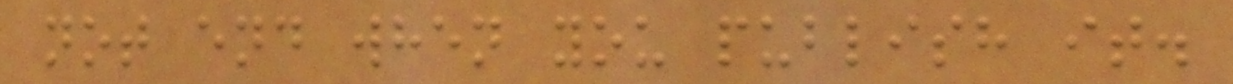not end when you publish it.
